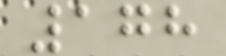178
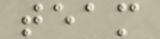team
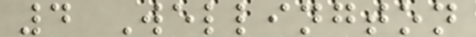4 Wellington
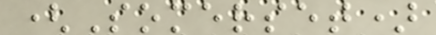(Somerset)
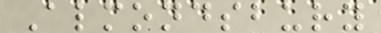Almondsbury
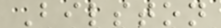Bilston
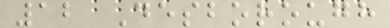12 Desborough
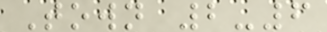Town 2-6
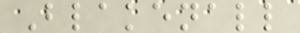Blakenall
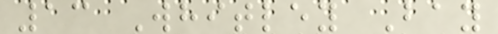13 Whitley Bay
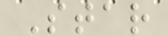Star
